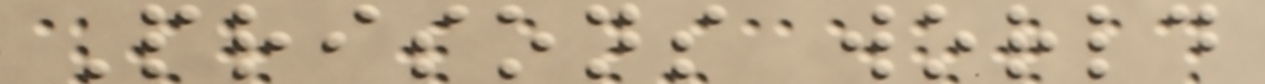Prisons world
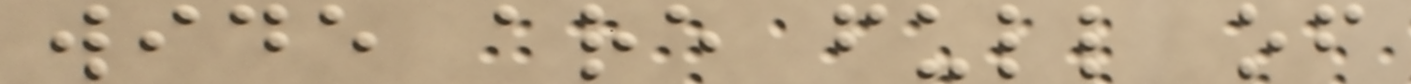wide are full of
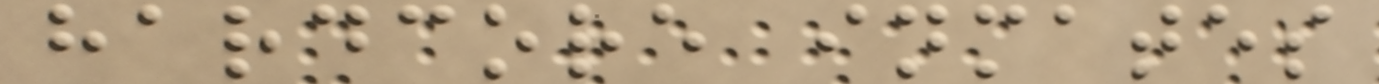hardcore inmates
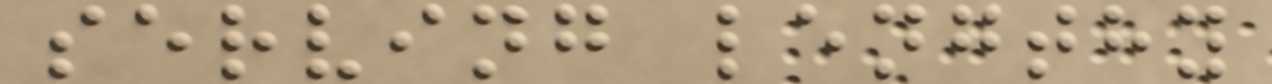serving lengthy
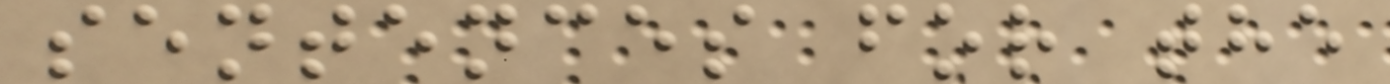sentences for the
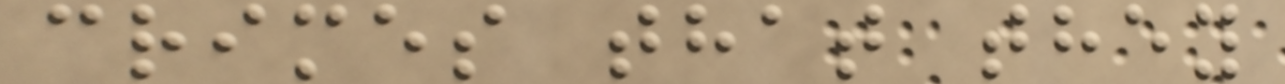crimes that they
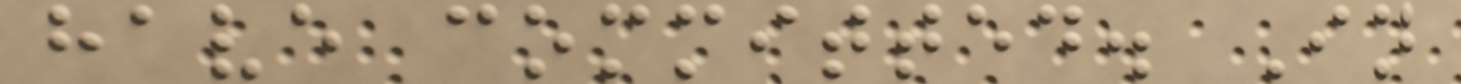have committed. In
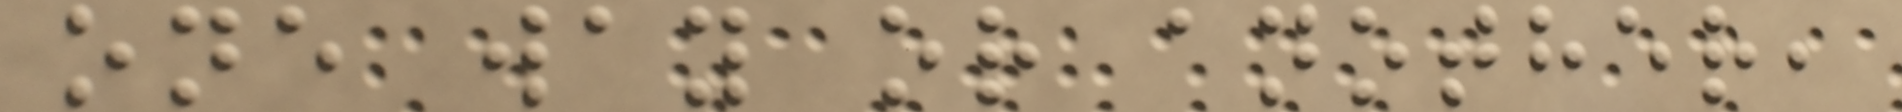one way or another,
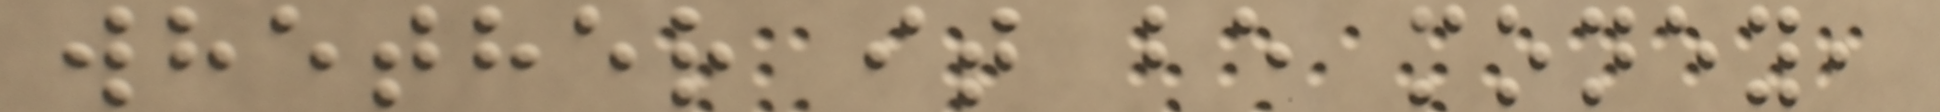whether it be money,
